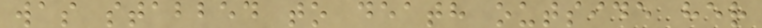was stabbed to death outside her
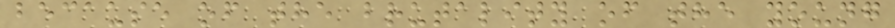because of the brutality of the young
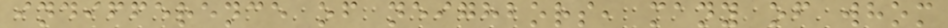indifference of neighbors, many of whom
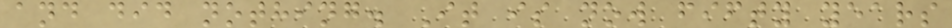and did nothing. It is now fifty years
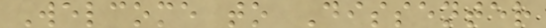Welcome to Dissenter
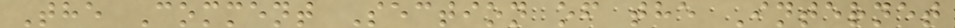The Comment Section of the Internet
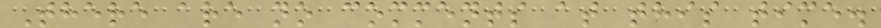There are no comments at this time.
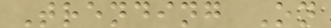Trending On
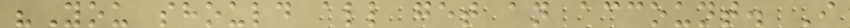"You should all get an account. I
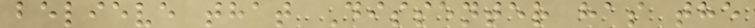believe that Dissenter has the
